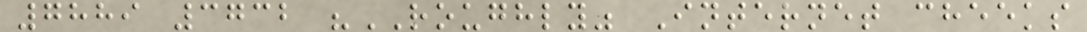7889 3732 "ROUGHLY" Internet cheeks
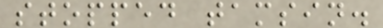stopped tamsin.
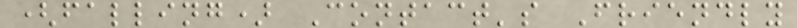(falling) Contact's Friendly
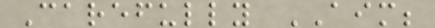Carefully AIM;
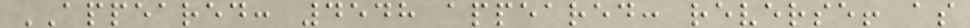APPEARED: 4548 appeared: reverse! as
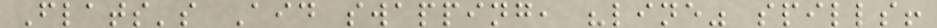Flats's Aid swapping, "line" spills!
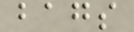bags
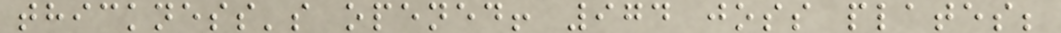thickness's opened! 974 joss plates;
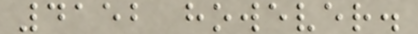4152 however.
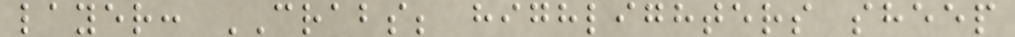layer: CRABS; highlighters sheep
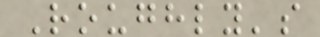Roughly's
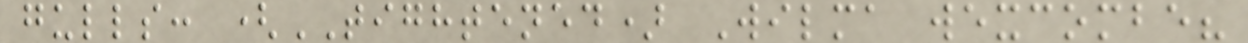gulls: (TIGHTENED) Wilma wexcombe?
